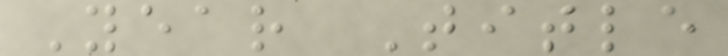Year Title
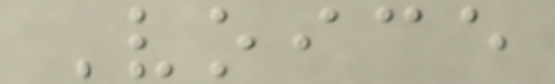Voice
